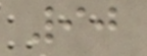90
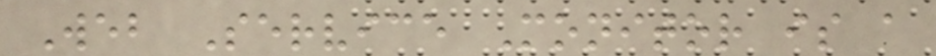Web Service Monitor is a
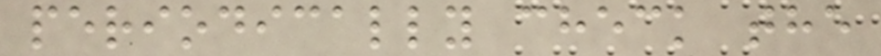periodically check the
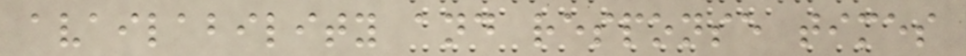availability and response times
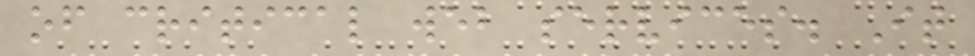of critical web services. It
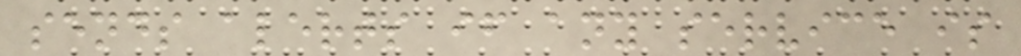sends alerts if any service is
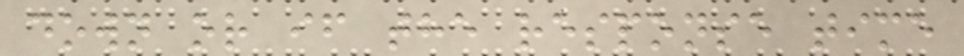down or if the response time
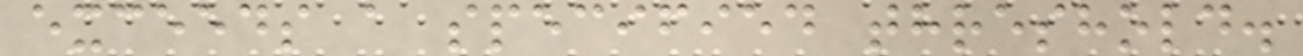exceeds a specified threshold.
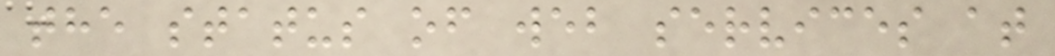the status of web services at
